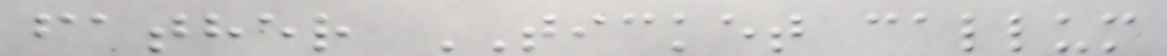father TICKET callum
